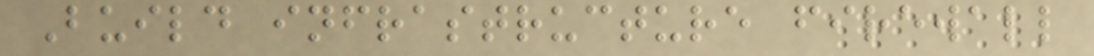Build infrastructure firewall
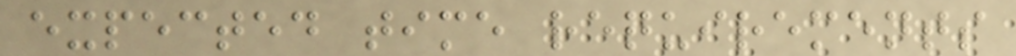expected time requirements
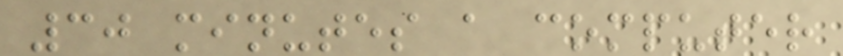30 minutes a computer
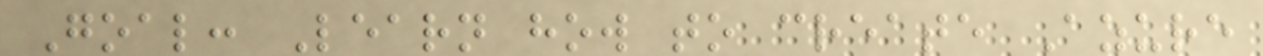Goal: Learn how to create Azure
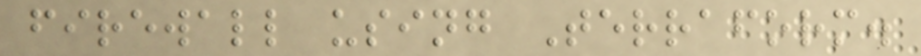firewall using Terraform.
